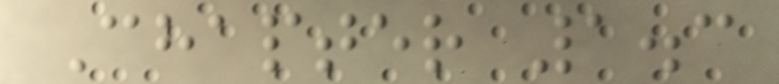Chapter 1.3
